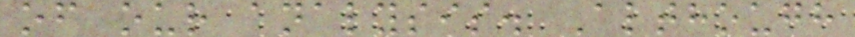of our analysis. Although
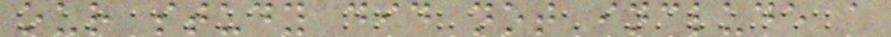our study did not include a
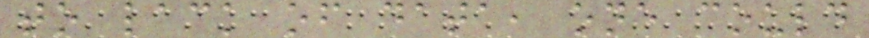to lack of data, one could
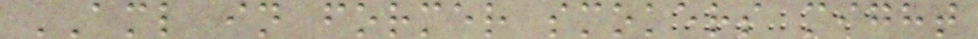AML in former smokers might
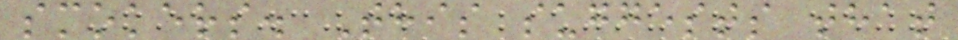smokers. This suggests that
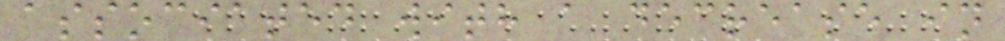associated with a decrease in
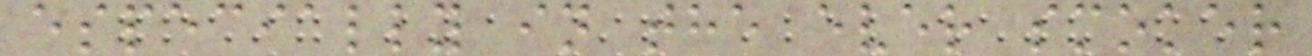especially in the ever smoker
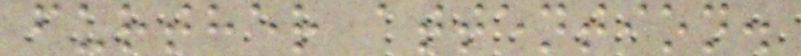further attention.
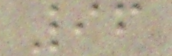96
